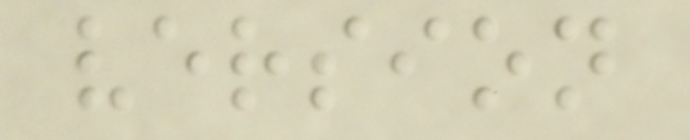version
